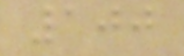100
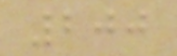200
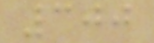300
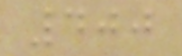400
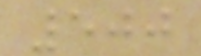500
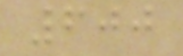600
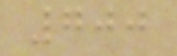700
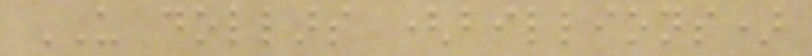US dollars (billions)
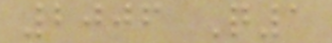2006 Q1
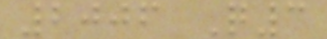2006 Q3
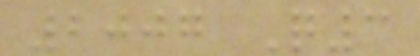2007 Q3
